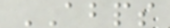ABPS
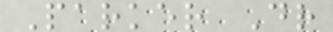Parker Dr
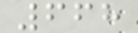668
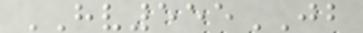HV555JB
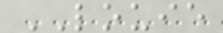LOUIE
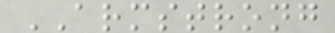ARMSTRONG
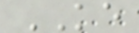KE
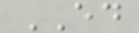ED
